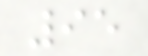95
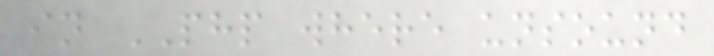in PHP where unsound
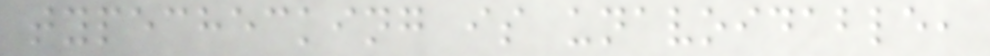typechecking is unavoidable,
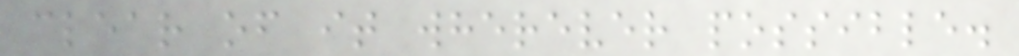clear of it wherever possible.
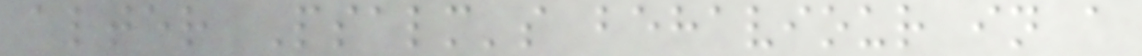alter Psalm's behaviour in a
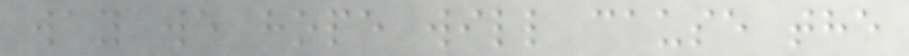way we hope will cause the
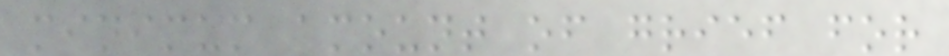minimum amount of grief for
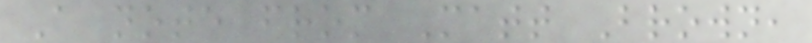A note from Matt Brown,
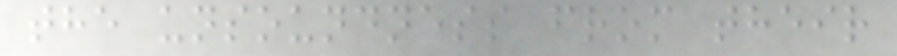the unsoundness from their
